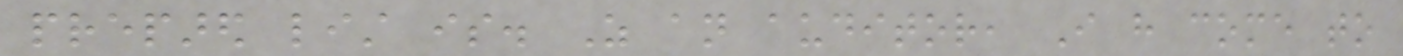prepared list is. As an auditor, I have come to
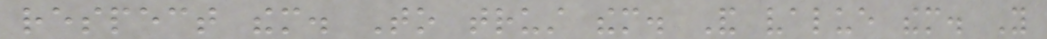respect them. To trust them. And value them. You
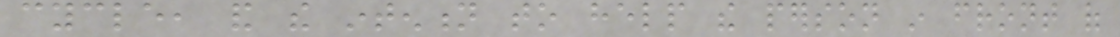cycle, and the intention to help the person in front of
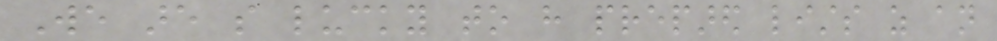We are so lucky to have prepared lists as an
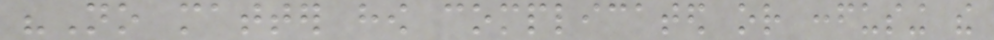"No matter how complicated or confusing the
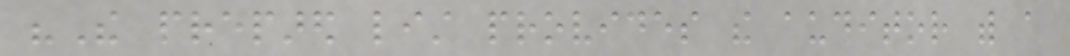"The prepared list provides the auditor with a
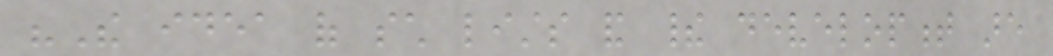"The idea of such lists and their development are
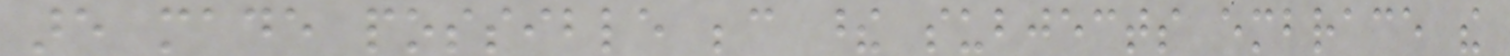are made possible because these subjects embrace the
